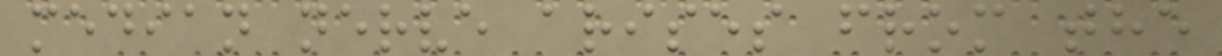median nerve arises from the
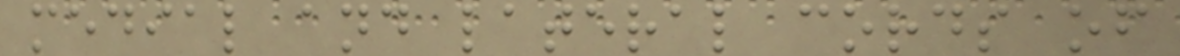medial and lateral cords of
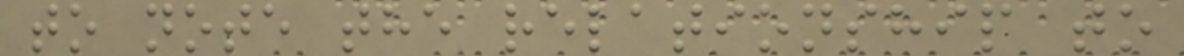to note the relationship to
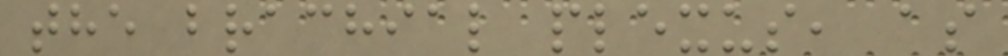the brachial plexus, as
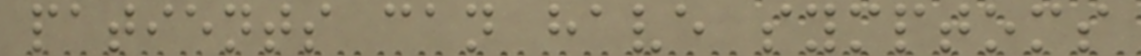patients can have symptoms
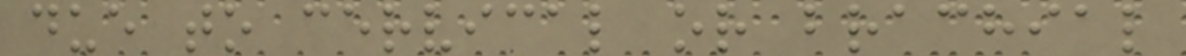due to cervical or brachial
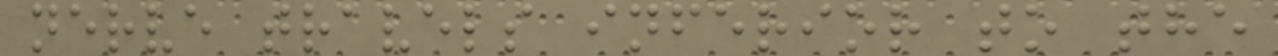nerve travels inferior to the
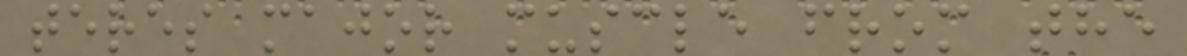teres major muscle from the
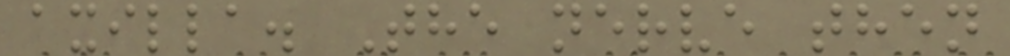axilla. The nerve then
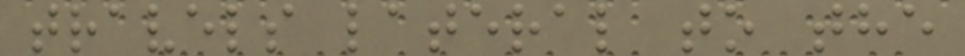travels lateral to the
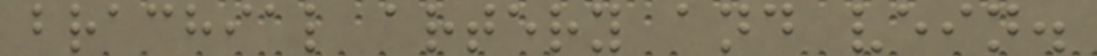brachial artery and vein.
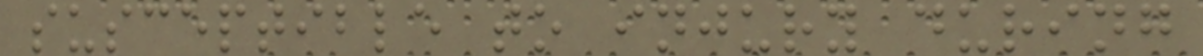susceptible to injury during
